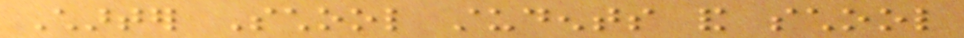Charter School students and school
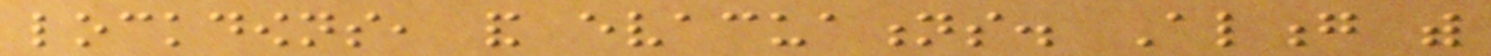lockdowns, and evacuations. Along with
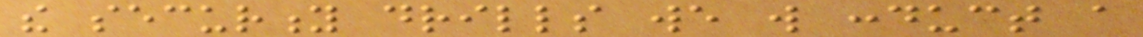the security drills we will conduct a
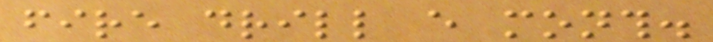fire drill every month.
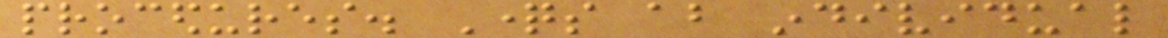procedures. Questions about individual
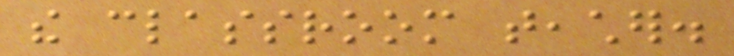the classroom teacher.
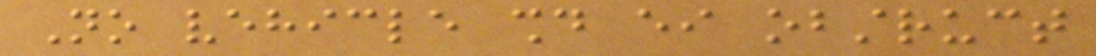No vehicle should either obstruct
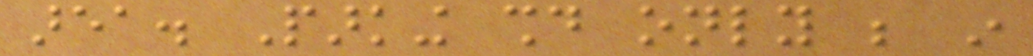area. Parking should only be in
